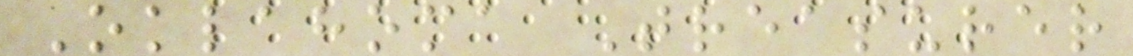Oklahoma Treasurer
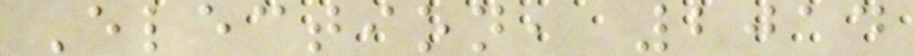Election, 2014
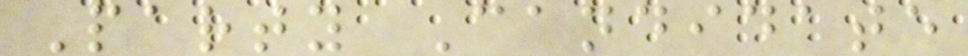Party Candidate
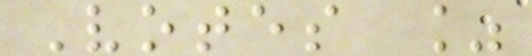Votes %
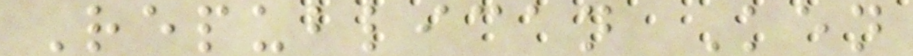Republican Ken
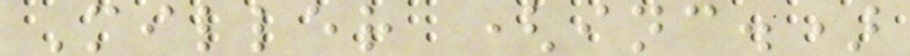Miller (inc.)
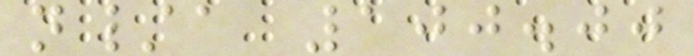n/a 100.00
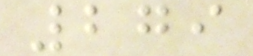279
